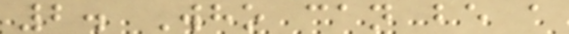2. Who can be a
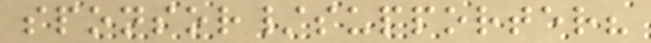sponsor/supporter?
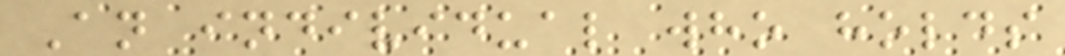An individual who holds
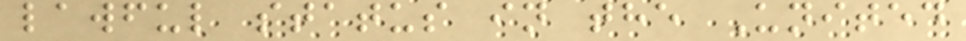lawful status in the United
